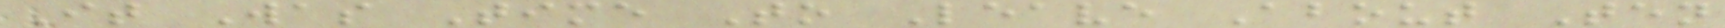It Was Time To Leave About Ten
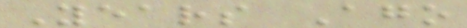Years Ago
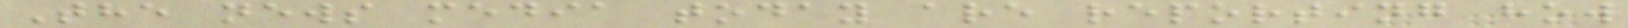The news media today are reporting how
